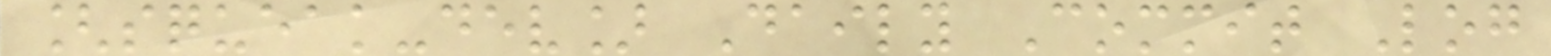[squeak-dev] Daily Commit Log
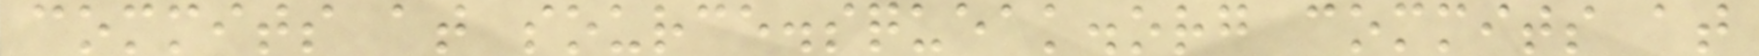commits at source.squeak.org commits at
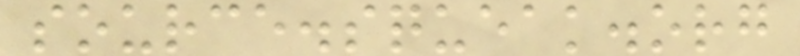source.squeak.org
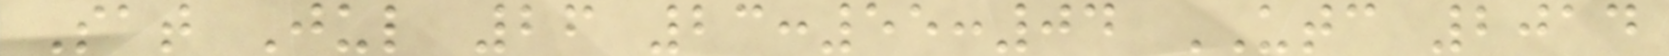Sat Jul 26 23:55:04 UTC 2014
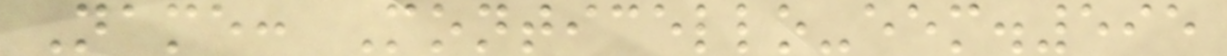Name: Monticello-eem.595
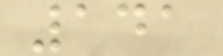141
